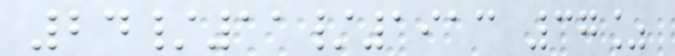24/11/1913 37%
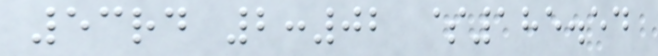53rd 2:02 $185.54
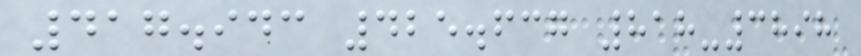417.943 425.637 818-3898
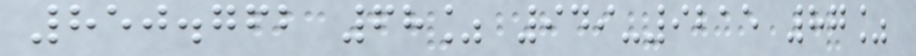850.762 68% 949-9215 87%
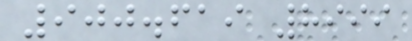900.619 8999
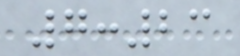7:23
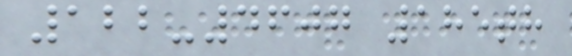122-4607 185th
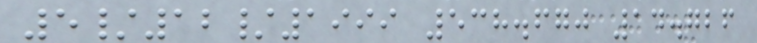5/12/1999 538.670 14.726
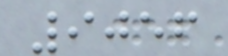9056
